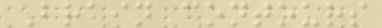Brain contours
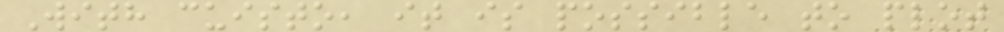With cuisto, it is possible to plot
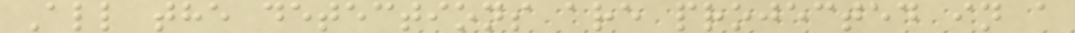All the detections are projected in a
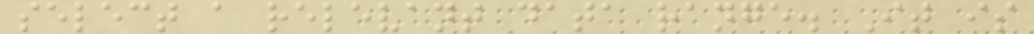select a relevant data range. It is
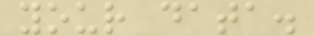your data.
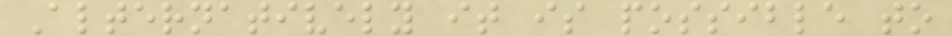Alternatively it is possible to
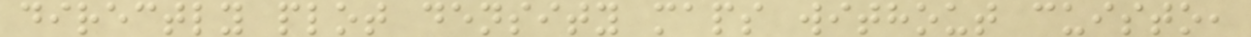directly plot density maps without cuisto,
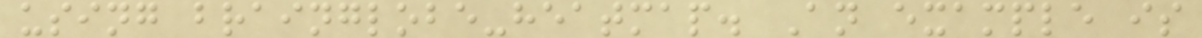using brainglobe-heatmap. An example is
